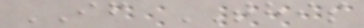IF THIS
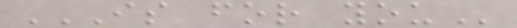IS FOR YOU
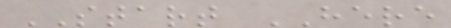START HERE
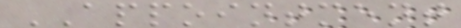APPOINTMENT
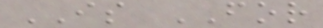IS FOR
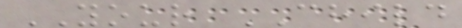YOUR CHILD
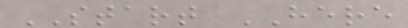START HERE
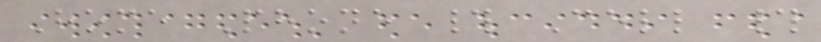Home Phone # Cell #
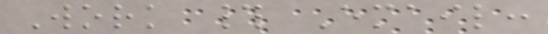Work # Email:
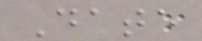Date
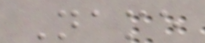Name
